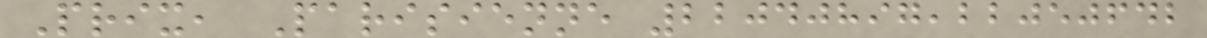Prix, Parisienne 22040897,22050642
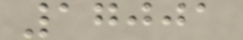17001
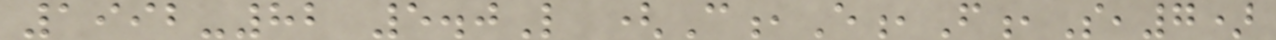1992-82 5.0L (C,E,F,S,7)
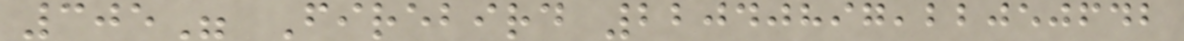305" Firebird 22040897,22050642
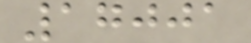17001
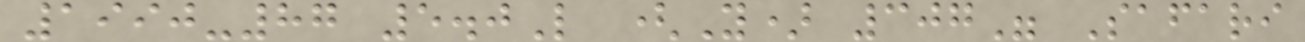1990-87 5.0L (Y) 307" Safari
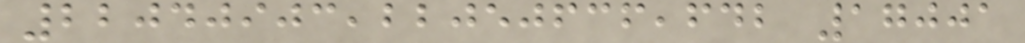22040903,22050636,642 17001
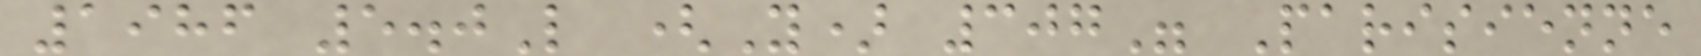1986 5.0L (Y) 307" Parisienne
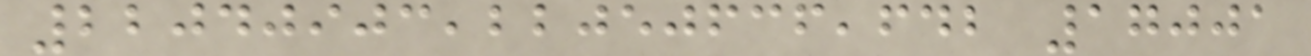22040903,22050636,642 17001
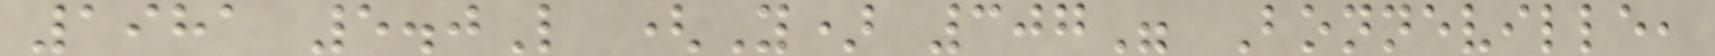1981 5.0L (Y) 307" Bonneville,
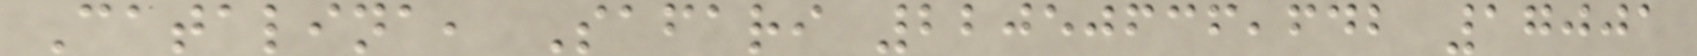Catalina, Safari 22050636,642 17001
